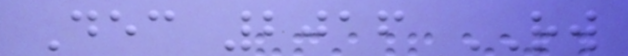Dec 2016 RW
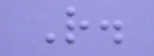R.
